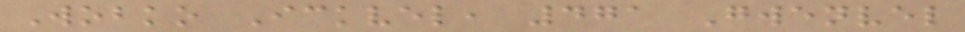Wobko Ickvel, 471 Gwenvel
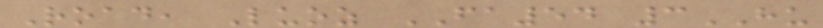Road, Luoz FA54 3HU
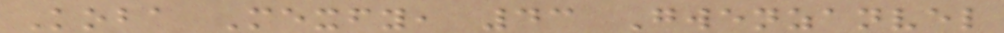Koba Mexfy, 43 Gwenzanvel
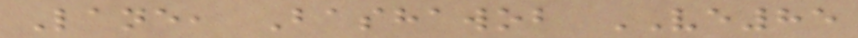Lane, Bashawob VE85
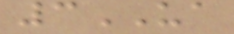3UA
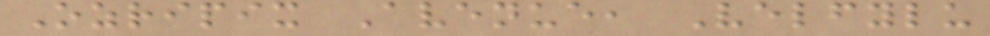Ozripix Avenue, Velfylu
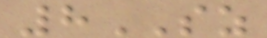8SZ
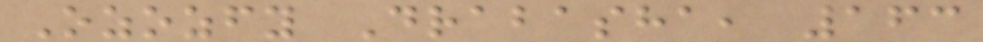Ozozfy Drabasha, 163
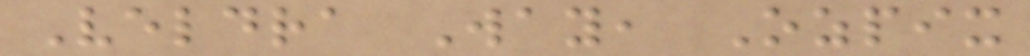Veldra Way, Ozpix
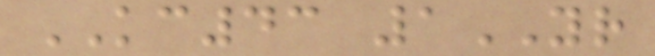KC43 1YR
